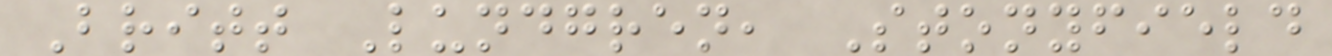Britt Lundgren, Stonyfield
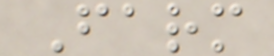Farm
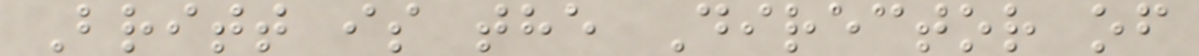Britt is the Director of
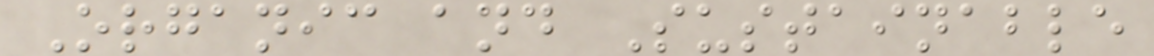Organic and Sustainable
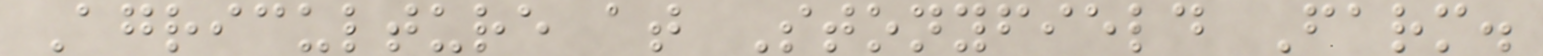Agriculture at Stonyfield Farm.
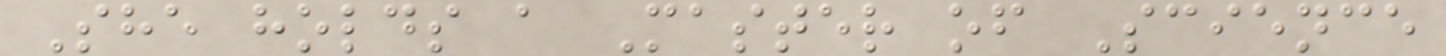She holds a Master of Science
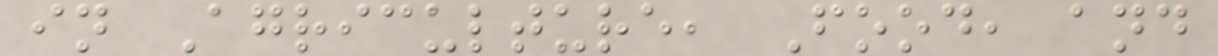in Agriculture, Food, and
